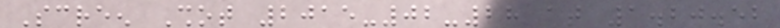Screen Shot 2015-02-28 at 1.20.52
